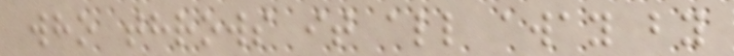who throws it all away by
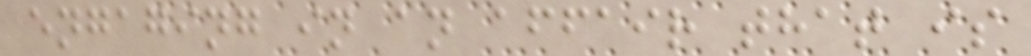engaging in an affair that is
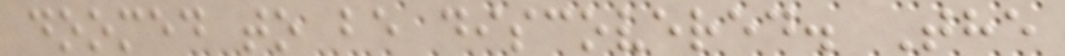doomed to be discovered. The
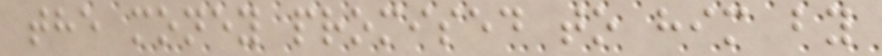the money promised to him by
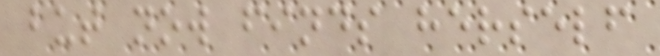but now finds herself
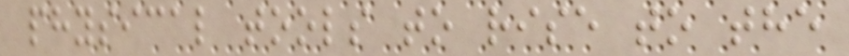physical tools to rise to the
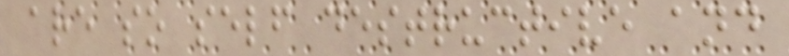are so self destructive and
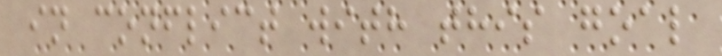in conflict with this goal
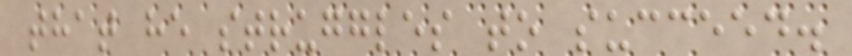that he struggles to succeed.
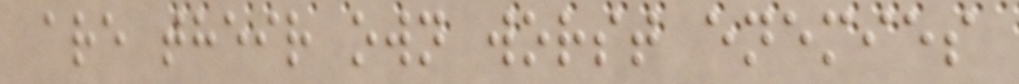are their own worst enemies
